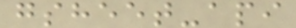gsheet-api
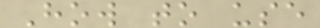How to use
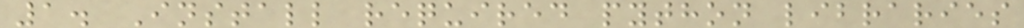1. Install required python libraries
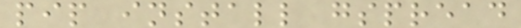pip install gspread
